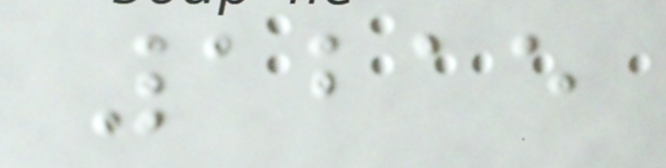1215
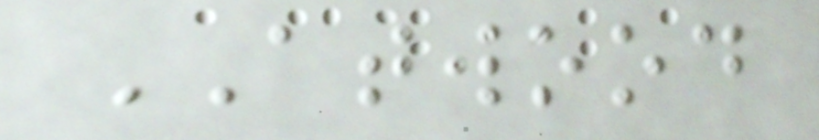ATWOOD
